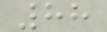88
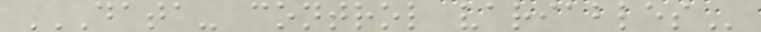DATA- CONTROL VARIABLES
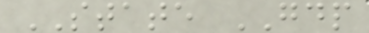STATE GDP
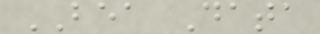BEA Data
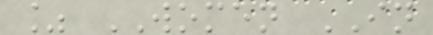% WOMEN IN
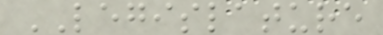LEGISLATURE
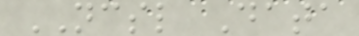NCSL Data
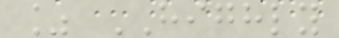% HIGHLY
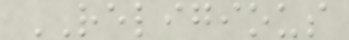RELIGIOUS
